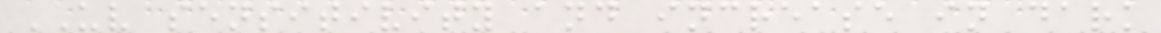UV sensitivity and increase in dark
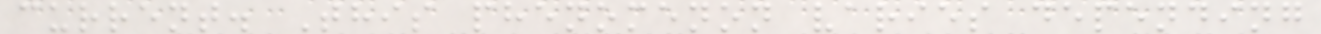current. This phenomenon varies depending
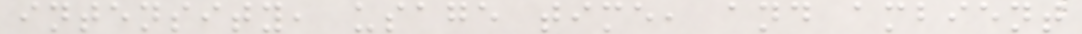intensity, usage time, and ambient
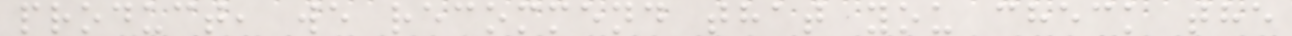product, we recommend that you check the
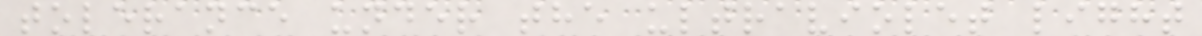tolerance under the ultraviolet light
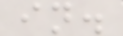in.
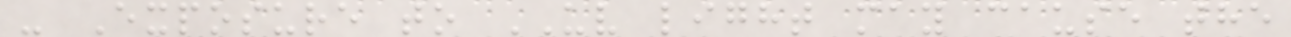- Exposure to UV light may cause the
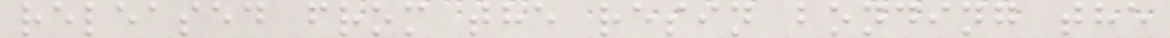released from the resin bonding the
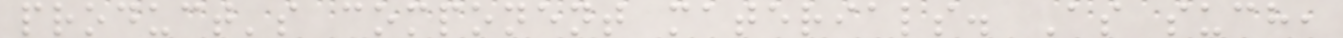product's component materials. As such,
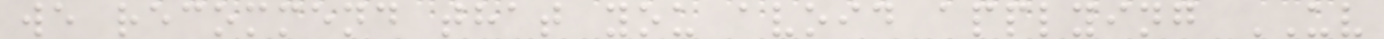we recommend that you avoid applying UV
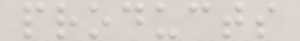products
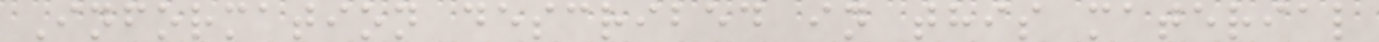Information described in this material
